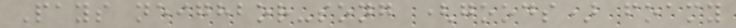Pays neighbor-song (goods) foamy
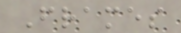Frames
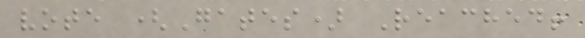vote (Gates) Reached!
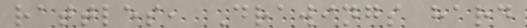rattles, Drawings hard
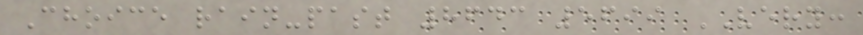Choice rain-past 8643 5699 VERY:
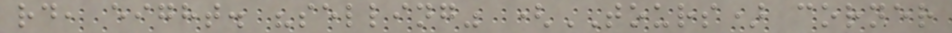rd, eight. "selling" (TOURS) corner
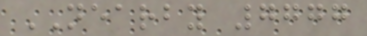NEARBY 7777
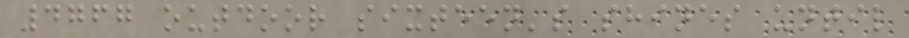4767 outdoor sixteen's shines until
